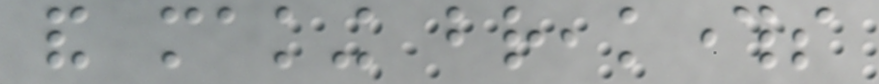and making breakthroughs
